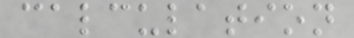calculation
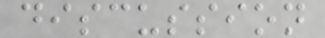discussion
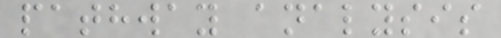pathway analysis
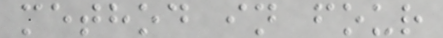method in four
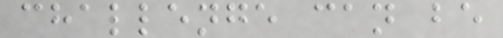challenge can be
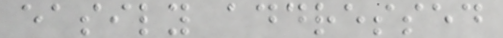easily addressed
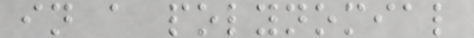in a polynomial
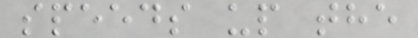speeds up the
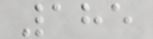185
